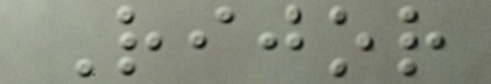Rijor
